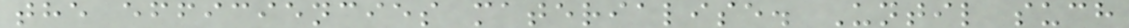the efficiencies materialise. Until such
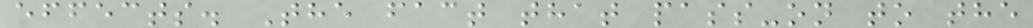effects. The fact that pass-on to the
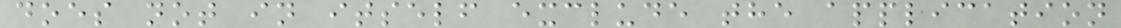does not in itself exclude the application
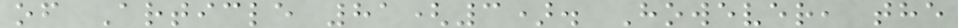of Article 81(3). However, the
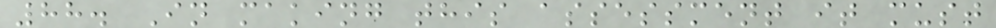88. In making this assessment it must
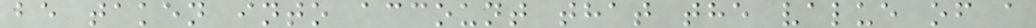be taken into account that the value of a
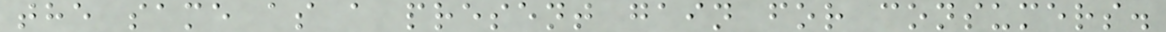the same as a present gain for consumers.
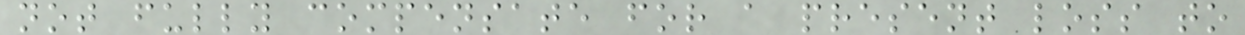not fully compensate for a present loss to
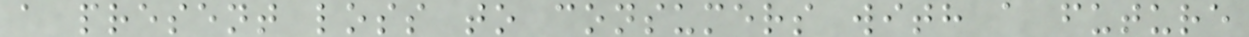a present loss to consumers with a future
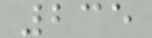235
